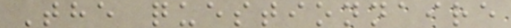The questionnaire
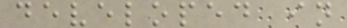developed in
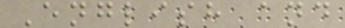English and
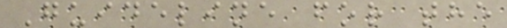Guideline for the
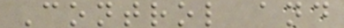Control and
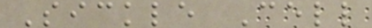Sickle Cell
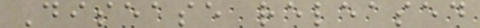Disease released
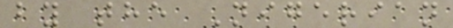by the Nigerian
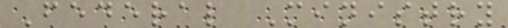Federal Ministry
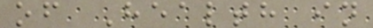of Health in
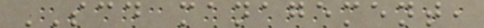SCD management,
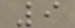9
